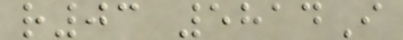r03 5814I
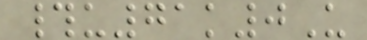#u71k0U
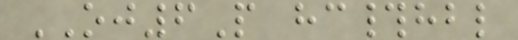OJ6P hc#hbl
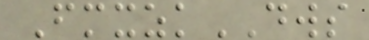FmxzkDWS
